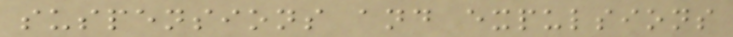suspensions and expulsions
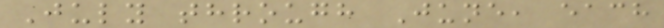July through June, each
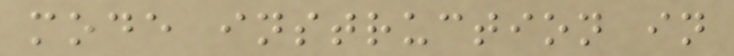mode instruction in
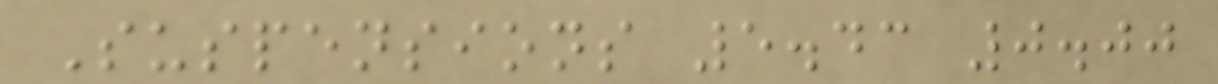Suspensions 5.43 0.00
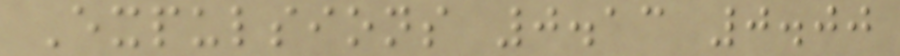Expulsions 0.13 0.00
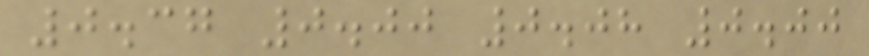0.37 0.00 0.08 0.00
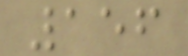156
